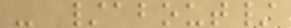- /about/
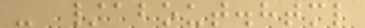- /about.html
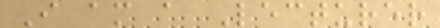I am a Lecturer
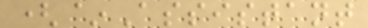(~Assistant
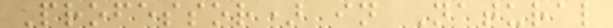Professor) in Natural
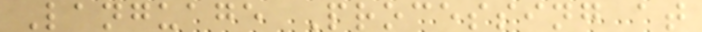Language Processing at
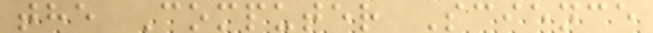the Computer Science
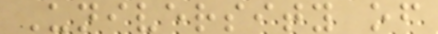University of
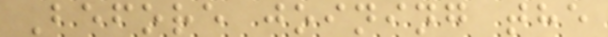Before joining the
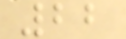22
